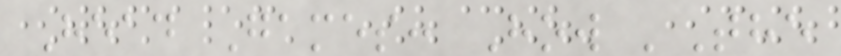Head Games: How 'The
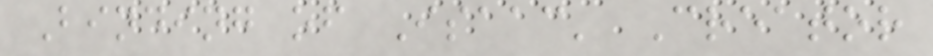Binding of Isaac' Creator
